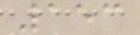153
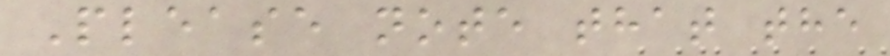Please note that the
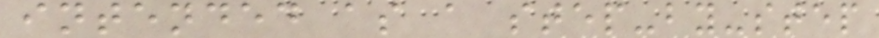intended as a step-by-step
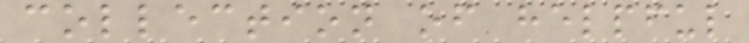collection of helpful
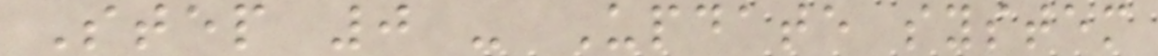Step 0 - Update system
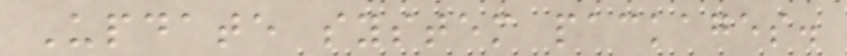Update system packages.
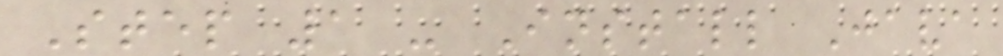Step 1 - Install Java
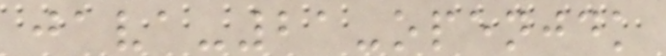java-21-openjdk
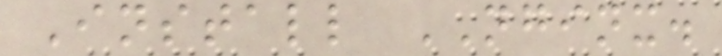Install NGINX.
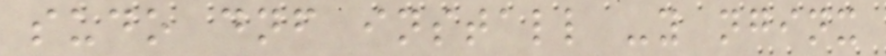sudo dnf install -y nginx
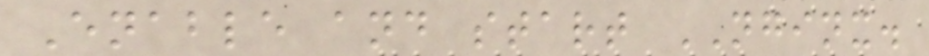Enable and start NGINX.
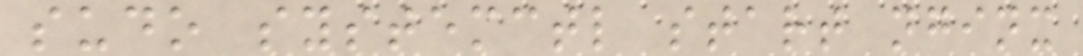sudo systemctl start nginx
